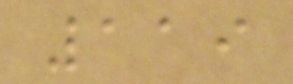119
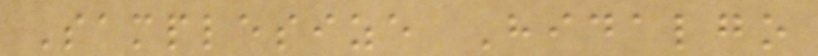Samplesize Hidalgo
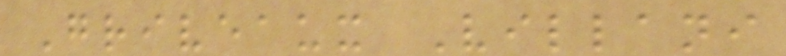Griveaux Villani
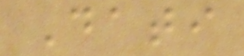Dati
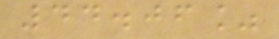44.06%
